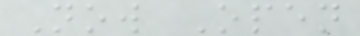Now Open
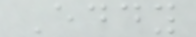Eddy
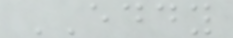EDDY
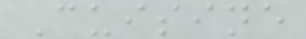Cuisine
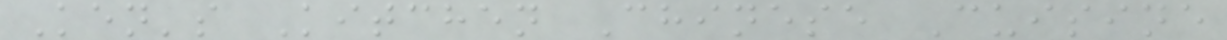Ken's Kitchen Chinese Cuisine
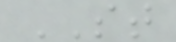ST
